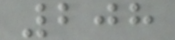208
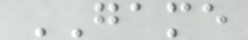GAME
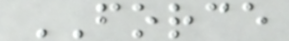FORCE
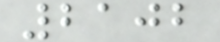2102
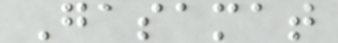Gasamat
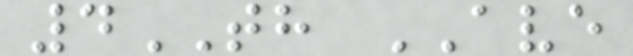4TH AVE
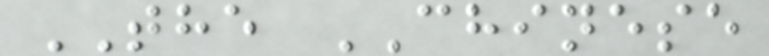THE CHINESE
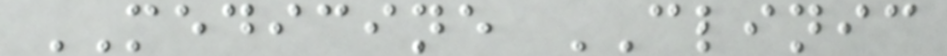MEDICINE CLINIC
